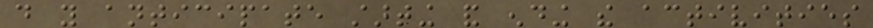do you anticipate starting and ending the activities
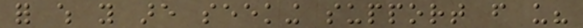for which you are seeking support from us?
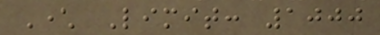Character Limit: 1000
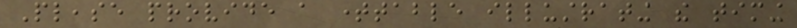Please provide a timetable illustrating the timing
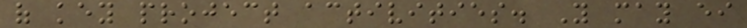of key project activities. You may either
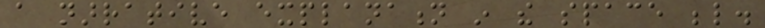a narrative explanation in the space below.
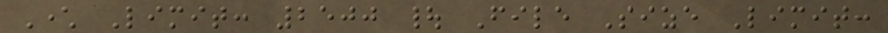Character Limit: 2500 | File Size Limit:
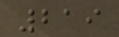219
